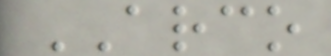ARCO
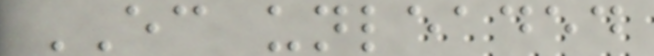EC unleaded
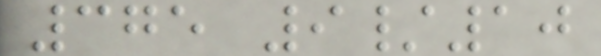375 9/10
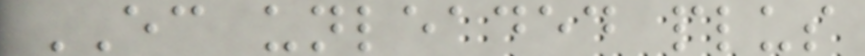EC unleaded plus
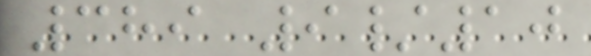389 9/10
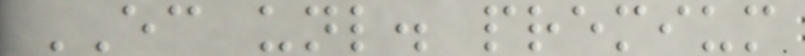EC unl. premium
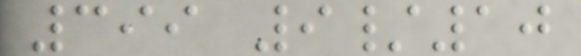399 9/10
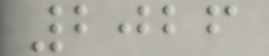2026
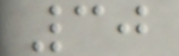30
